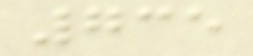735
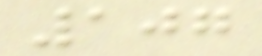107
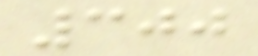300
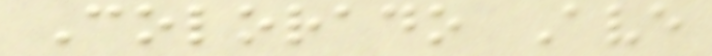Colorado Ave
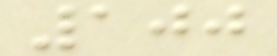100
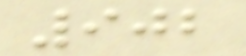902
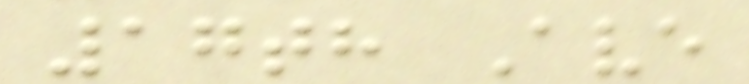17th Ave
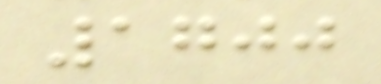1700
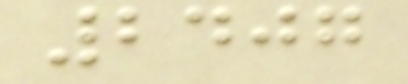2407
